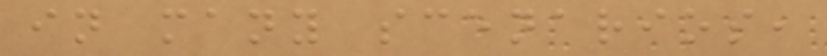in many scenarios,
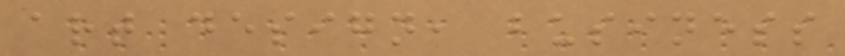art design, business
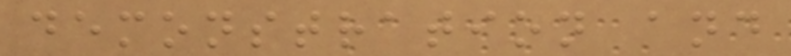demonstration and
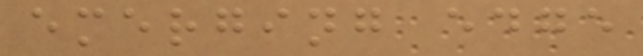emerging edge
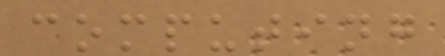computing
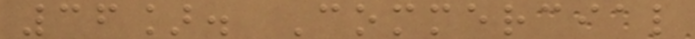36]. Commercial
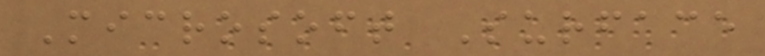Microsoft Surface
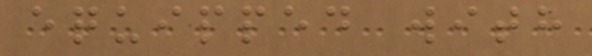equipped with
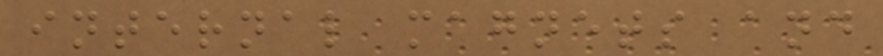internal magnets and
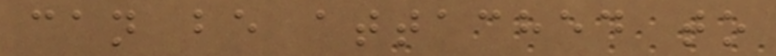can be attached to
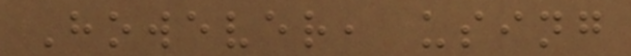However, using
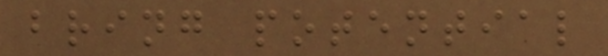bring potential
